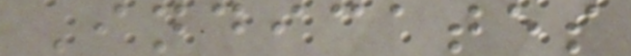Indicates
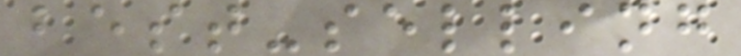best-selling
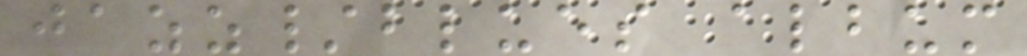jazz/blues album
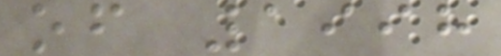of 1998
